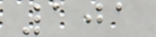101
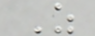Z
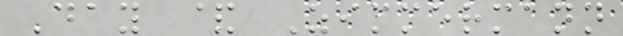Day & Zimmermann
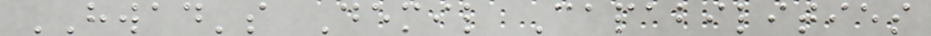HWAD's Demil Capabilities
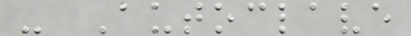- Autoclave
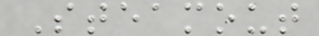Steamout
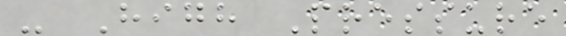- High Pressure
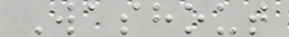Washout
